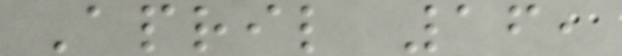April 16,
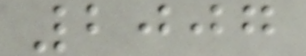2007
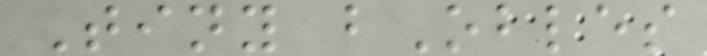Tiny bObles
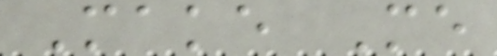Make Me
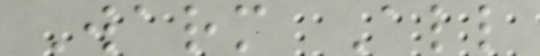Warm All
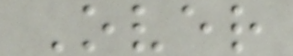Over
